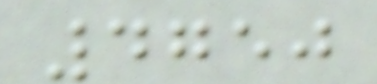4750
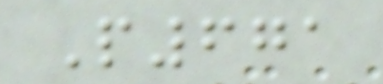P671
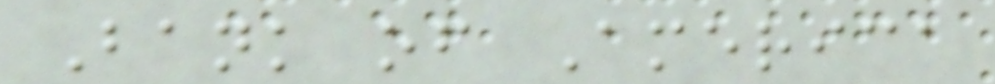Bank of America
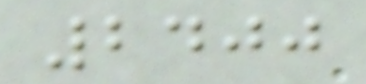2400
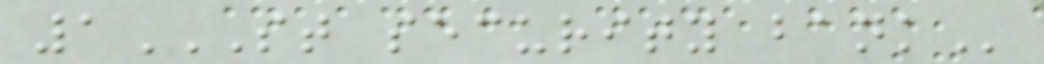1ST SECURITY BANK
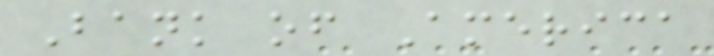Bank of America
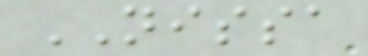NISSA
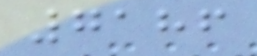7186
